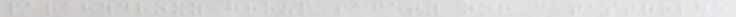parahydroxy group safety nor catastrophe
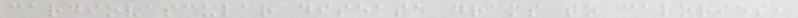cardiovascular disease grams to calories,
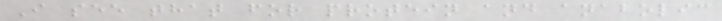I see that for protein and anabolic
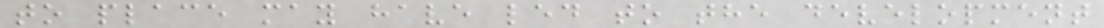to place may have led to the development
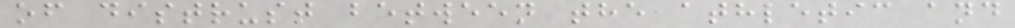of distrust between the athletic and
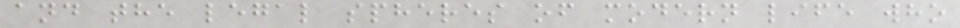and the legal spheres of modern life who
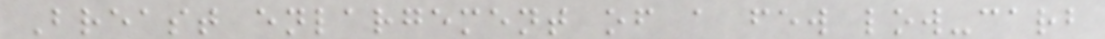Breast enlargement of a few low-carb
